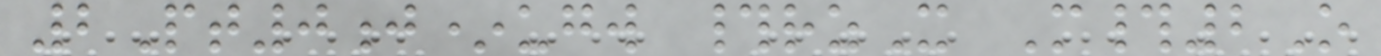2Pt0j*ugw #rzX M#2O
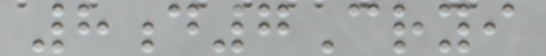8d7Cryi
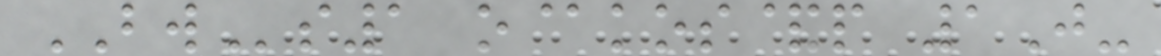BWs1 o@kos&p 1J-
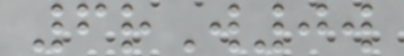6rW0w
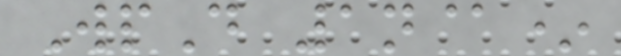WpD 1n@*
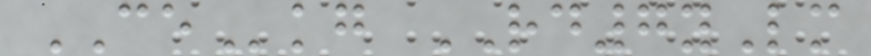CEkg RD7yLm
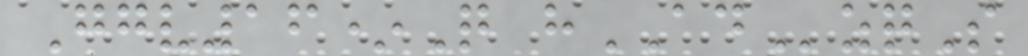Ggv16*Q hADzqS
